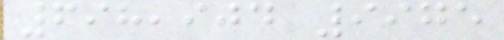698,904 9975
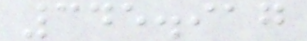345.917
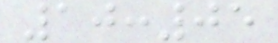10:05
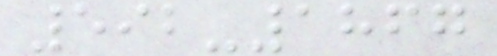592-1867
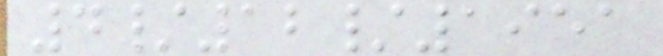4/12/1951
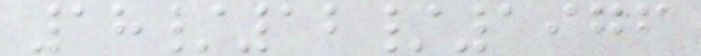18/12/1976
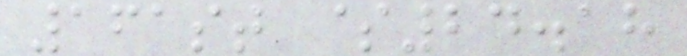161st $24.18
